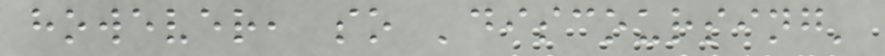however, so 'discoursing'
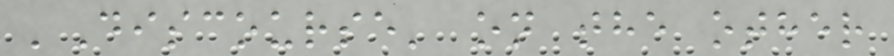'Discourse' on the other
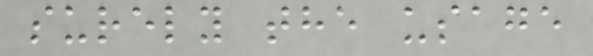surely the usage
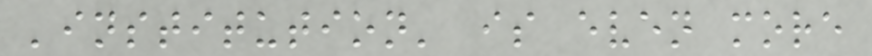'institution' is even more
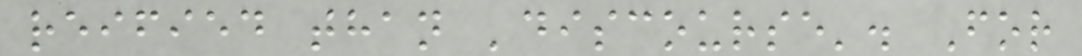reified than 'discourse'. For
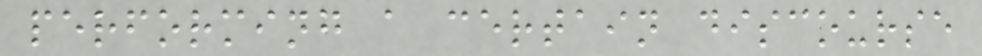performing a certain discourse
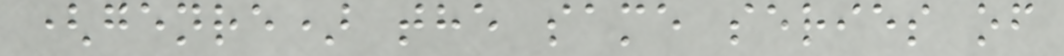(genre) the same series of
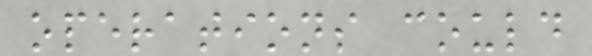operations could
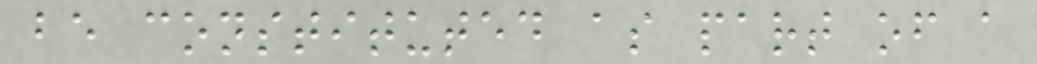be constituted as part of a
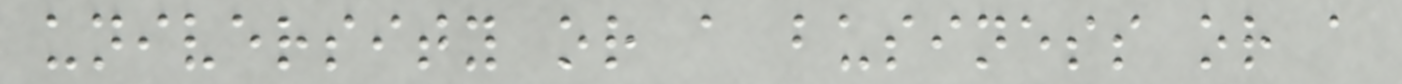university or a business or a
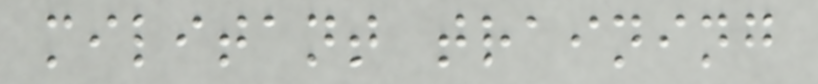militant training
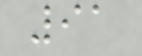91
